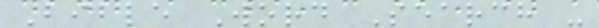Bible Word Search -
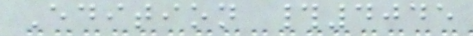Edition #4045
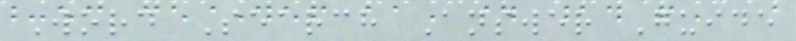Word Search Answer Guide
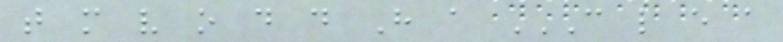t m v o d d H a C L E A
